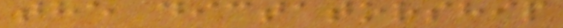the dictatorship
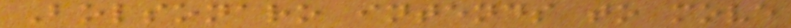Bolsonaro intends to move
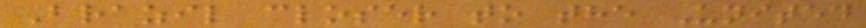Brazil closer to the United
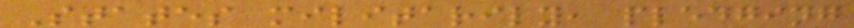States militarily, pledging
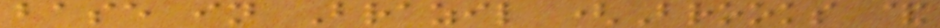base in Brazil (Brooks &
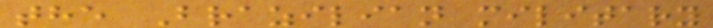the Brazilian military
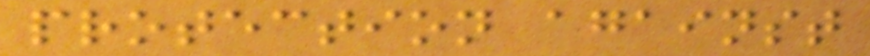protection against
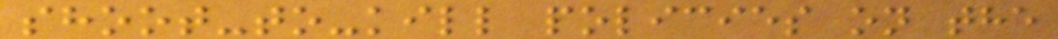shoot-to-kill policies on the
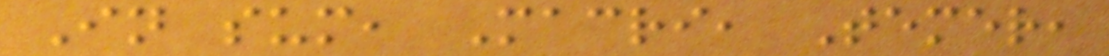In sum, Macri, Temer,
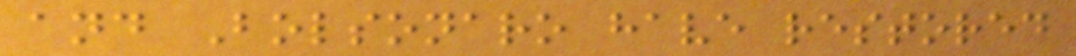and Bolsonaro have restored
